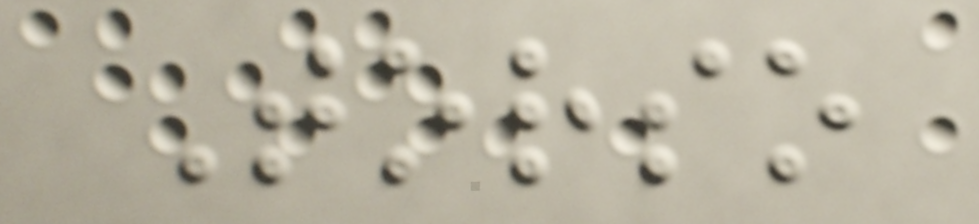Torso
